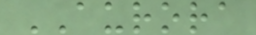AURORA
